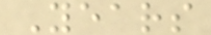Years
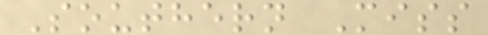Southern Miss
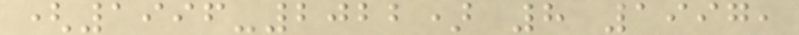(1996-2022) 8 1997,
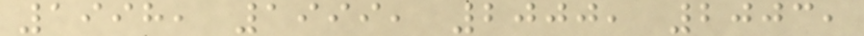1998, 1999, 2000, 2003,
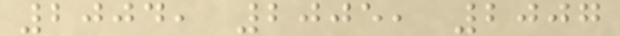2004, 2005, 2007
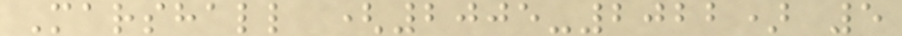Marshall (2005-2022) 5
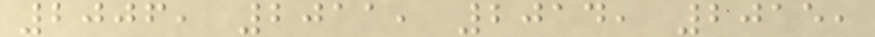2006, 2011, 2014, 2015,
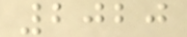2020
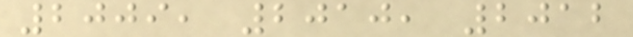2009, 2010, 2012
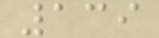139
